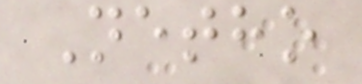Netho
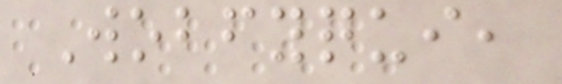Wobfyqui,
